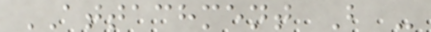ATTACHMENT B -
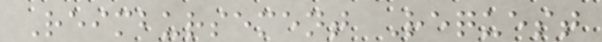Reimbursement Request
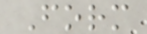Form
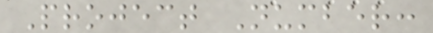Project Number:
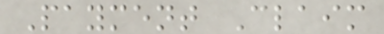Payment Claim
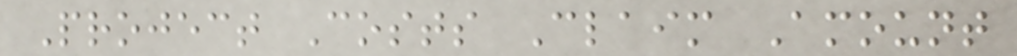Project Costs Claim Amount
